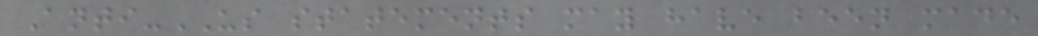Anti-US statements may have been made
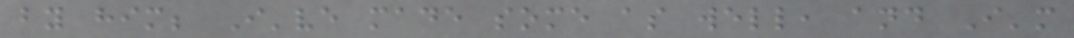by him; I've made some as well, and I'm
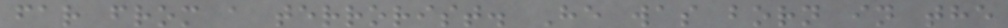far from a terrorist. He was born in the
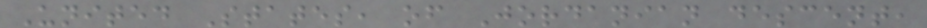United States, of Jordanian descent,
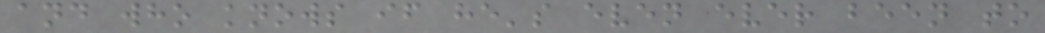and who knows if he's even ever been to
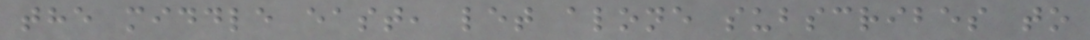the middle east, let alone subscribes to
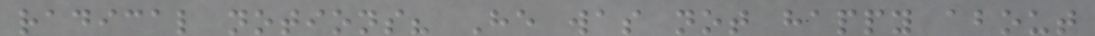radical notions? He was not happy about
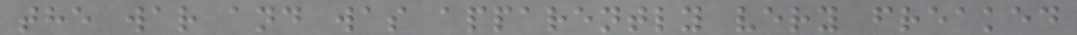the war and was apparently very freaked
